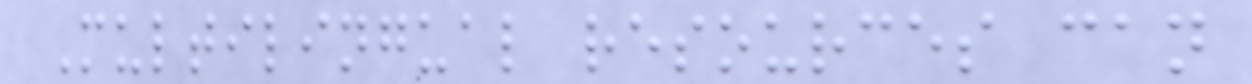Multilingual resources can
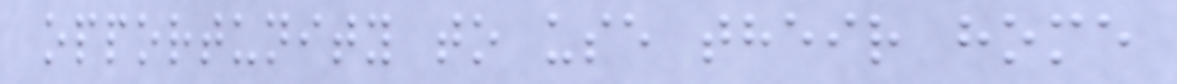opportunity to use their home
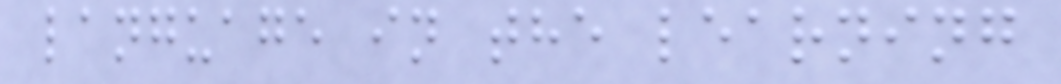language in the learning
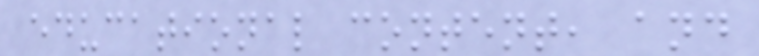educational content, and
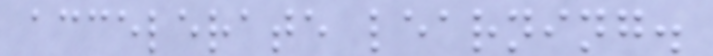accelerate learning.
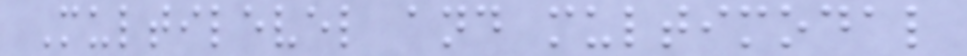Multilevel and multimodal
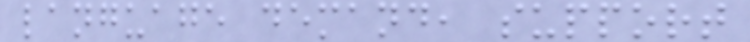language demand, support
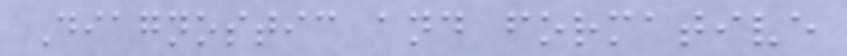Diagnostic and formative
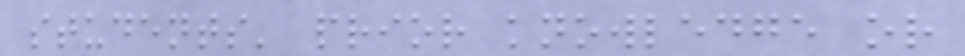students' prior knowledge or
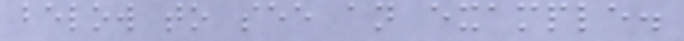below to see an example.
